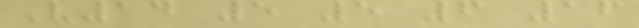V14 5 5 6 16
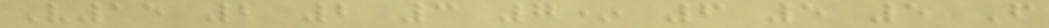V15 2 2 3 7* 6 5 5 F
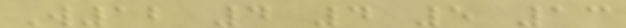W12 4 4 5 13
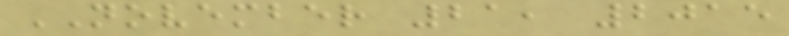NOVEMBER 21, 2015
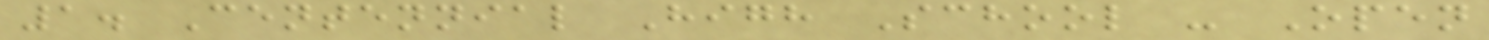1. Centennial High School - Open
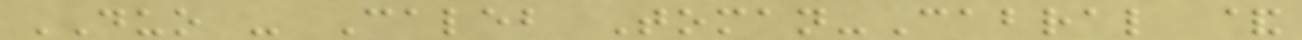DUO - Caleb Toman-Cabral &
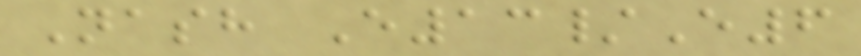Nash E13/E6
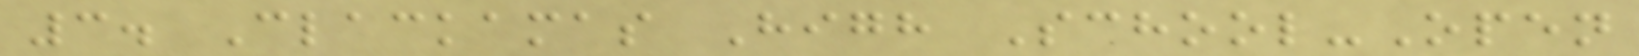3. Clackamas High School-Open
